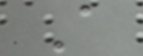A
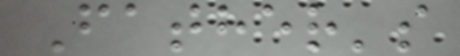Father's
